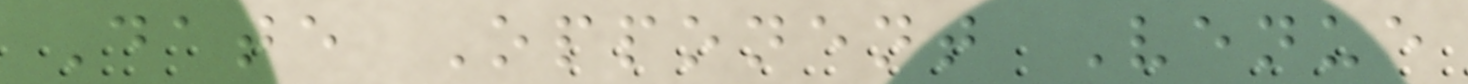Date Opponent Venue
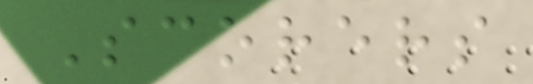Scorers
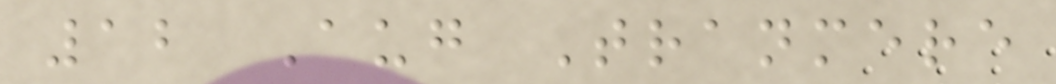12 Aug Tranmere
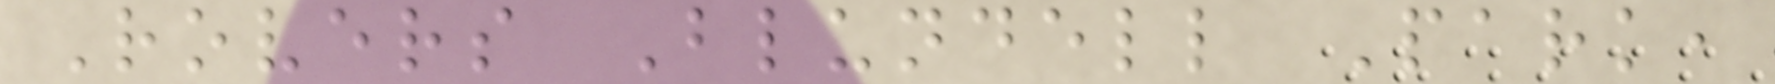Rovers Blundell Park,
